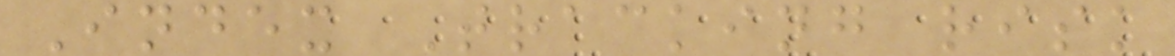Index Tracking risk
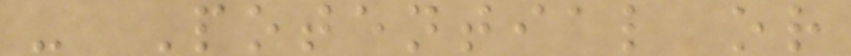- Potential or
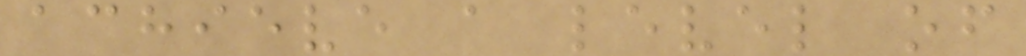achieve a level of
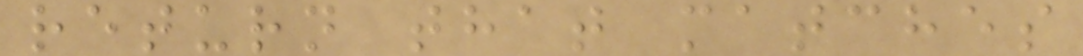return that matches
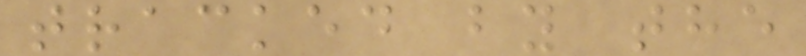tracked by the
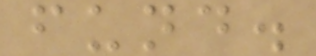fund.
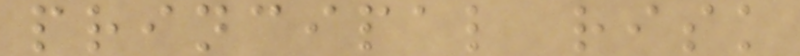principal risk
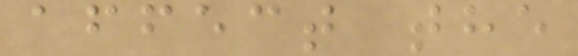affect the
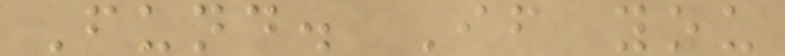Fund. If you
